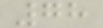78
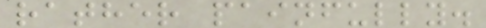rather painfully.
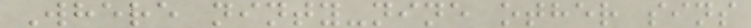Where ninty-nine other sins
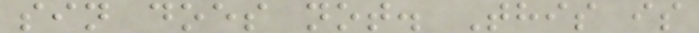sin does not. This is
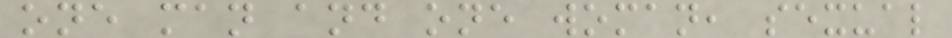one man and one woman, sexual
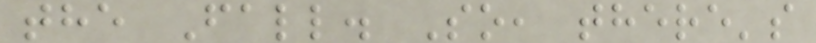the Fall. So, there's
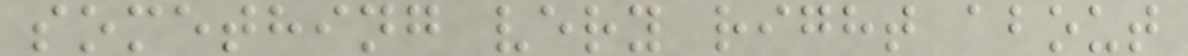something very right about
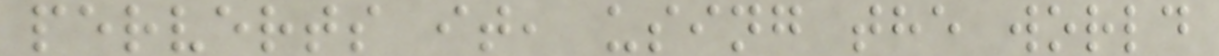perverts it, using the world
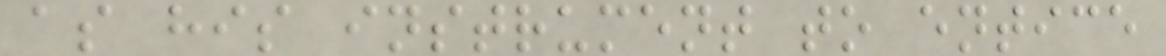as his instrument to entice
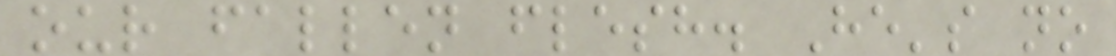our fallen flesh. He's no
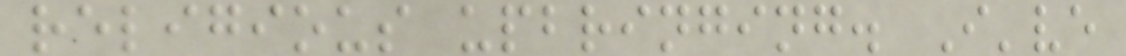religious upbringing. I've
